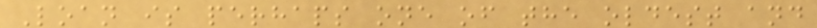Loan is perhaps one of the oldest and
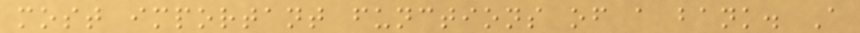most important functions of a bank. A
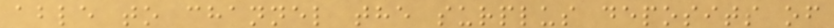able to channel the surplus deposits of
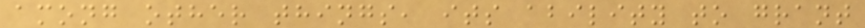among other things, its ability to grant
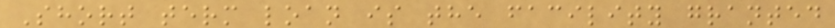Short term loan is the facility granted
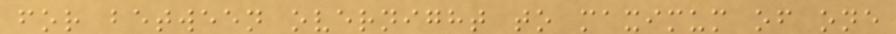for between overnight to maximum of one
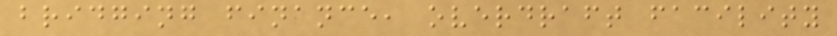bridging finance, overdraft facility
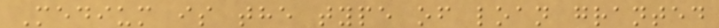Medium is the type of loan granted
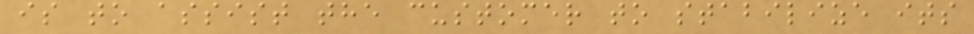is to assist the customer to stabilize its
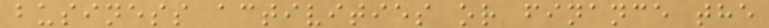business activities or finance the
